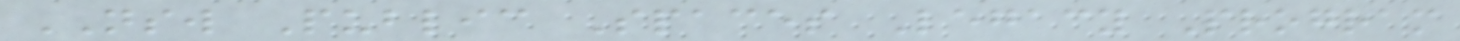NSW Public Spaces Legacy Program
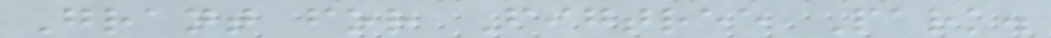Grant for Figtree Park.
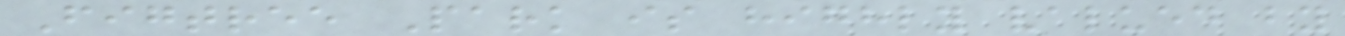Figtree Park is highly valued by
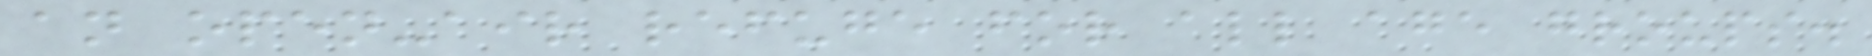an open-air refuge for all age groups.
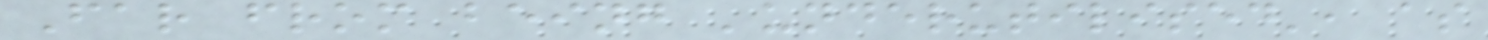Far from being 'underutilised', as
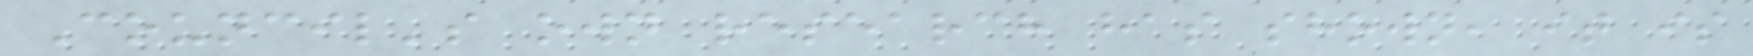Council's own research has shown, it is
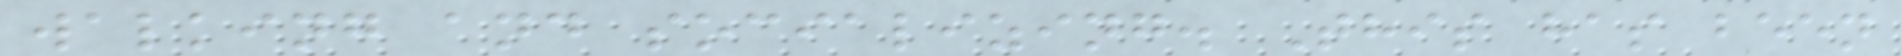walking and socializing. This has been
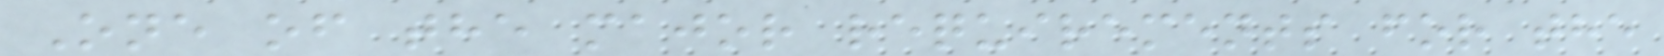One of the major requirements for the
